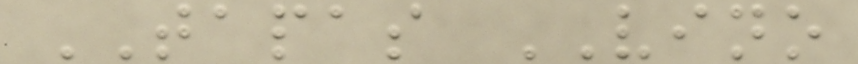TAPAS VINO
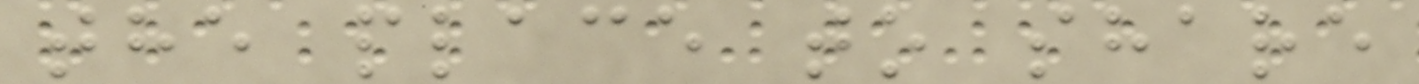the place to share
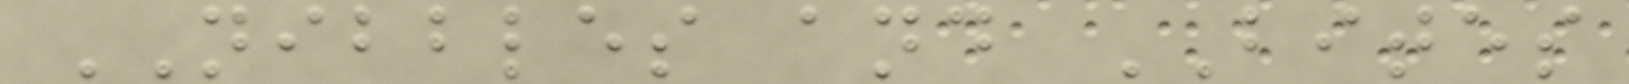NIBBLES and BITES
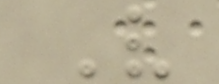V
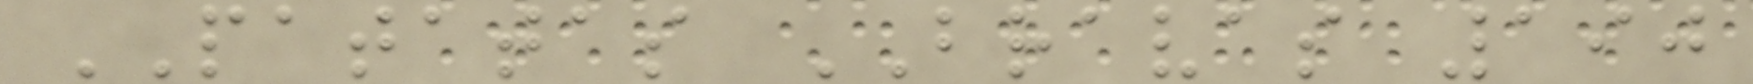PATATAS BRAVAS 190
